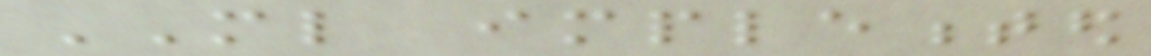ML implemented
